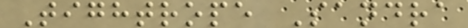Tightrope Sandra
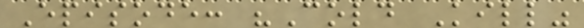Episode: "Cold Kill"
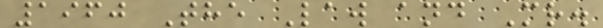1960 The Law and Mr.
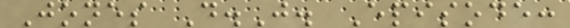Jones D.J. Episode:
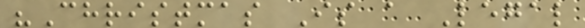"Christmas Is a Legal
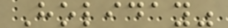Holiday"
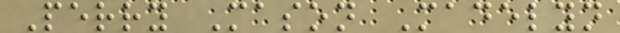Perry Mason Madelyn
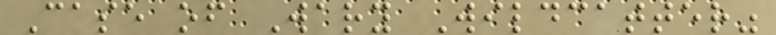Case of Wary Wildcatter"
